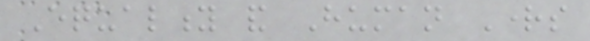Equality and Human Rights
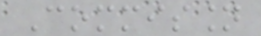Commission
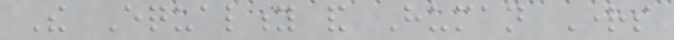The Equality and Human Rights
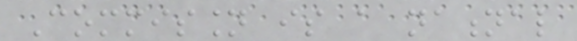Commission is a national
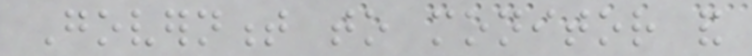Government to monitor and
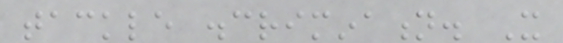tackle discrimination. It
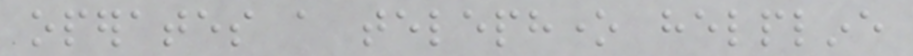operates a telephone helpline
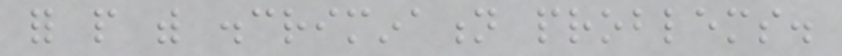for people with discrimination problems.
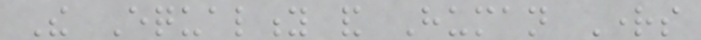The Equality and Human Rights
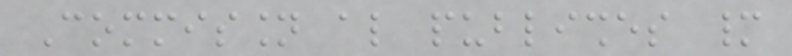Commission also publishes many
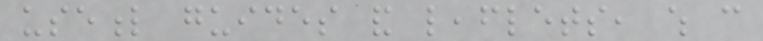useful guides and leaflets, which can
